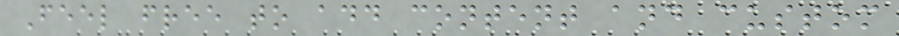Feel free to add content and custom
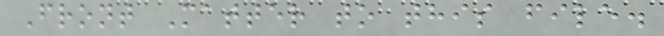Front Matter to this file.
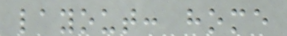layout: home
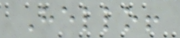Hello!
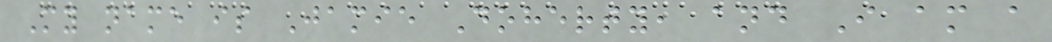My name is Jamie Doherty, and I am a
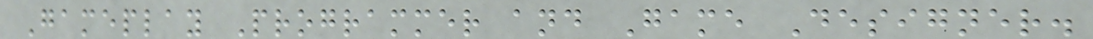Gameplay Programmer and Game Designer.
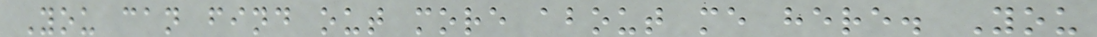You can find out more about me here. You
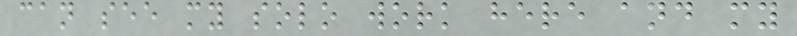can see my solo work here and my
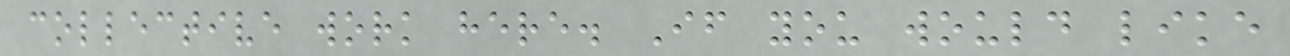collective work here. If you would like
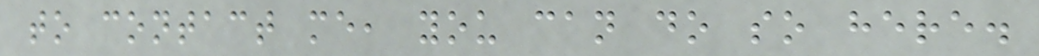to contact me, you can do so here.
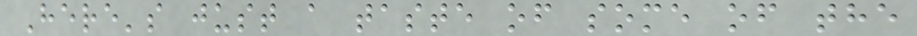Here's just a taste of some of the
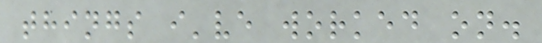things i've worked on.
